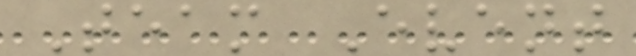Team Event
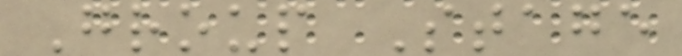Group Stage
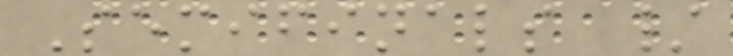Semifinals /
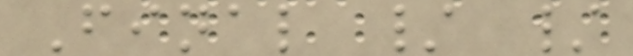Final / /
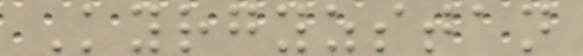Kyrgyzstan
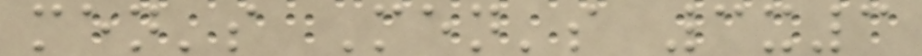men's Men's 3x3
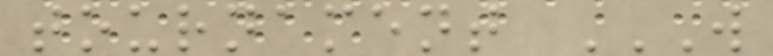tournament W
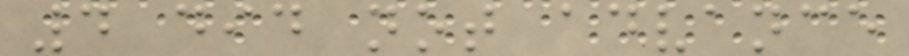4 did not advance
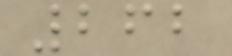262
